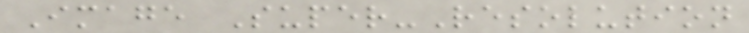Image Super-Resolution
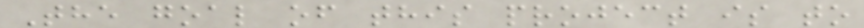The goal of this project is to
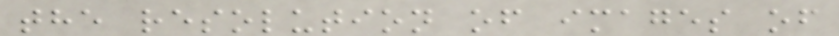the resolution of images of
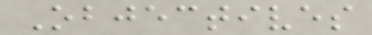Objectives
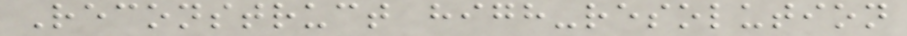Reconstruct high-resolution
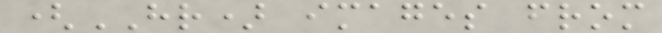(HR) images from
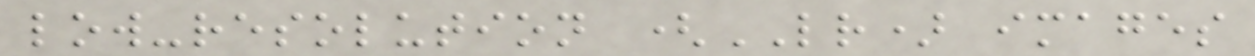low-resolution (LR) images
